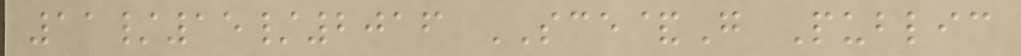11/15/2016 SCE&G Public
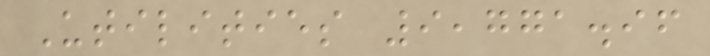Utilities 9,771.96
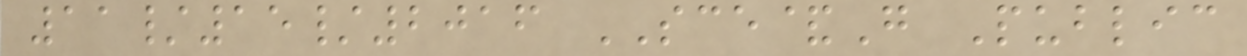11/15/2016 SCE&G Public
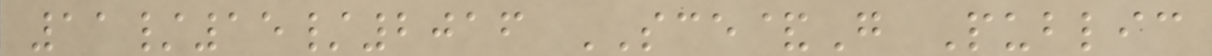11/15/2016 SCE&G Public
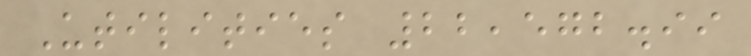Utilities 22,572.99
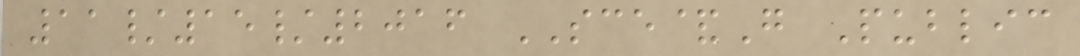11/15/2016 SCE&G Public
